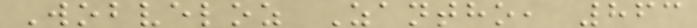Wobveloz Zantho, 863
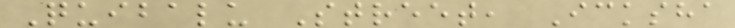Quibalu Street, Icksha
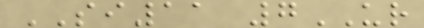SI11 7UR
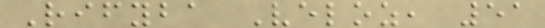Rifyba Veloz, 51
